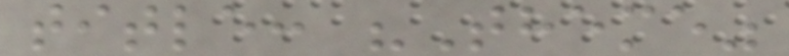title: "Theme"
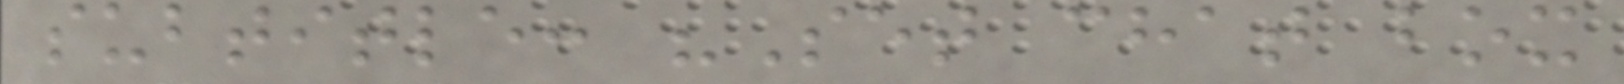subtitle: "Set chat box
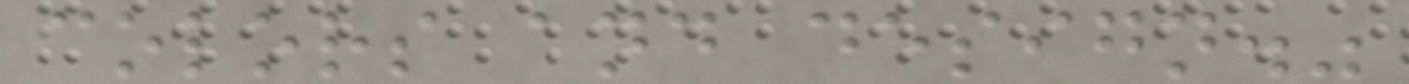colors and design."
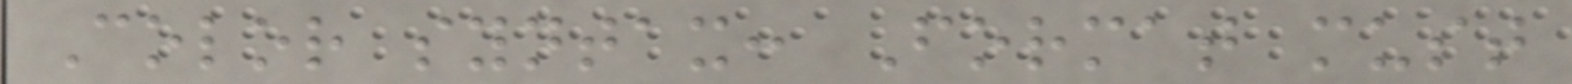Color syntax: Format must
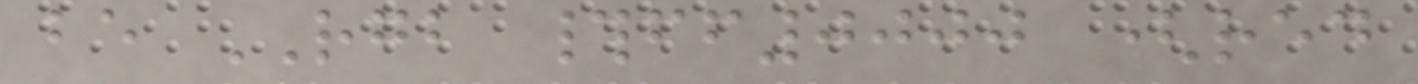be RGB #ff0000 (red
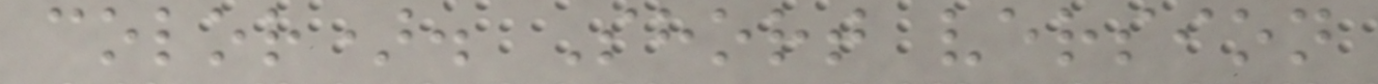color). Short version
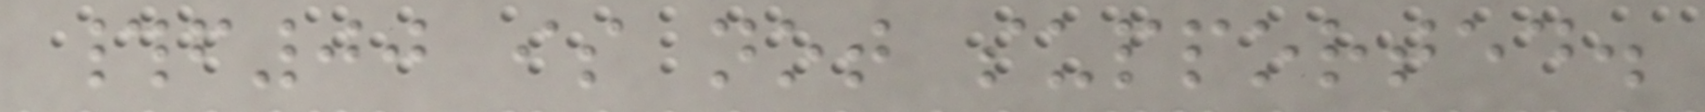#f00 is not supported.
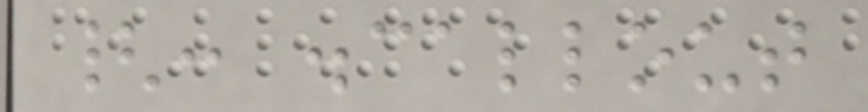{: .callout
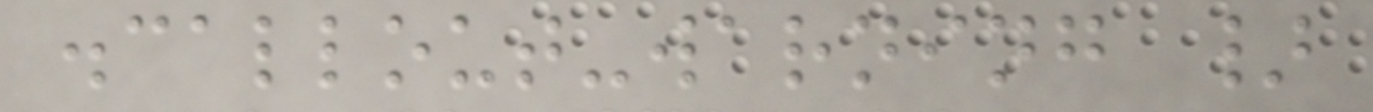.callout-warning }
